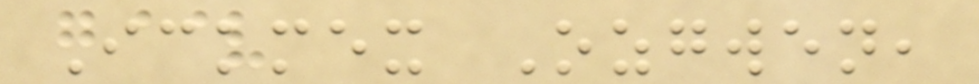Ickmex Ozgwen,
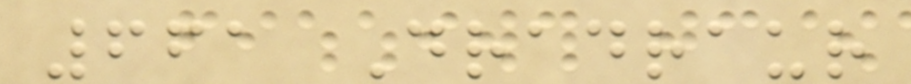661 Dradraur
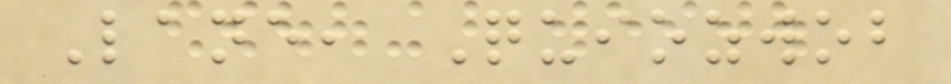Lane, Quiozwob
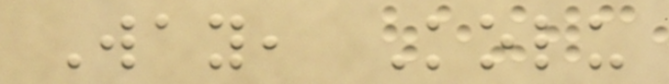Way, Kolu
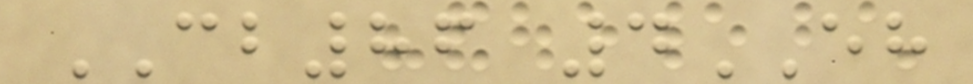CB86 4EH
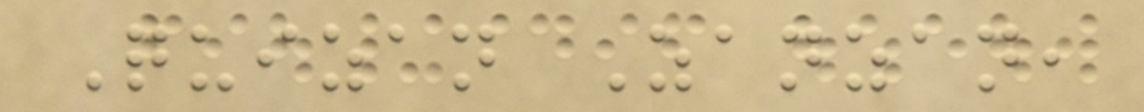Quizan Zanzan,
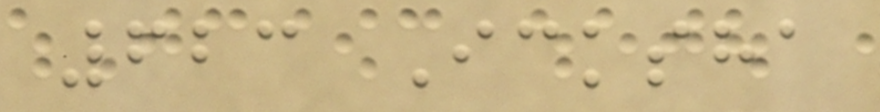623 Icksha
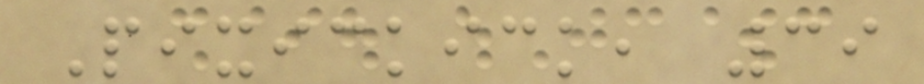Pixickick, 39
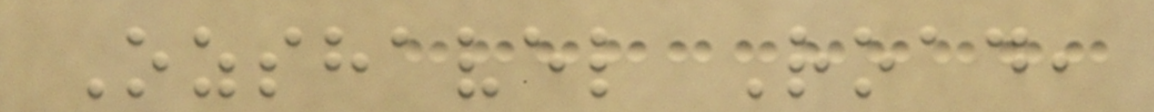Ozshavel Road,
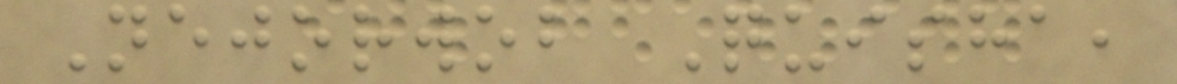Nejorwob Quisha,
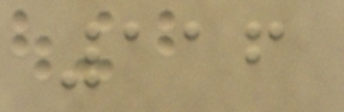116
